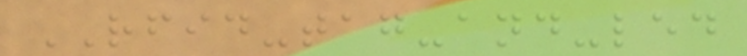RFID-tag-and-led
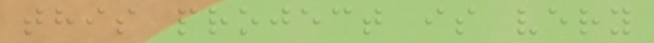this project is very
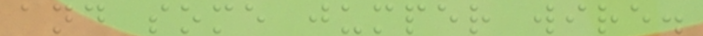and some jumper wire.
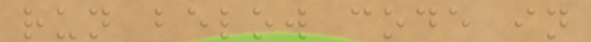run below code in
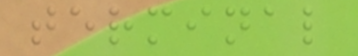terminal
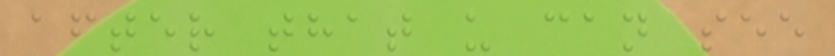after that u can see
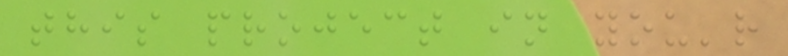this project in you'r
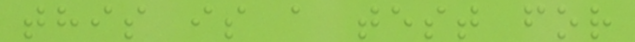this is a test for
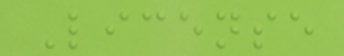License
